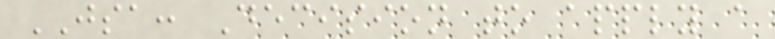JSA: Decision to apply a
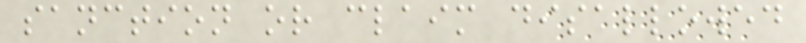sanction or claim disallowed
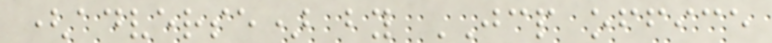(adverse) by JCP office
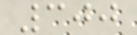300
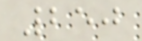250
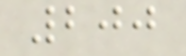200
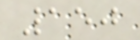150
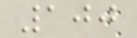100
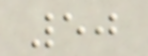50
